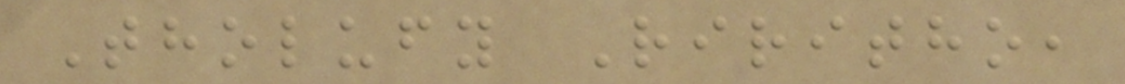Tholufy Riritho,
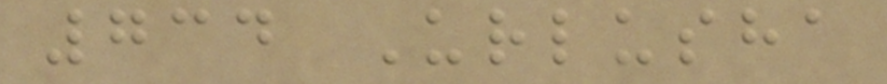734 Urlusha
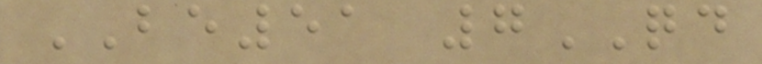BE51 7QD
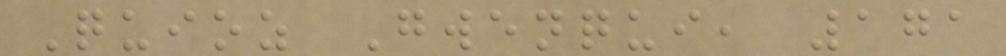Quioz Gwenqui, 171
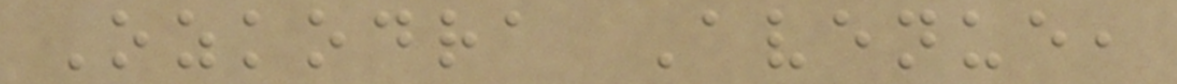Ozkodra Avenue,
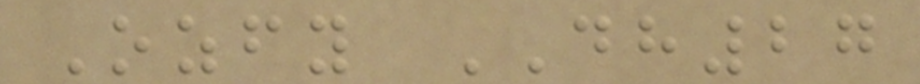Ozfy DH27
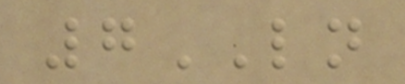7LN
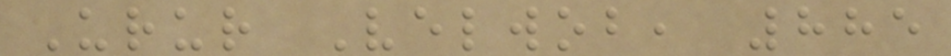Urur Velwob, 885
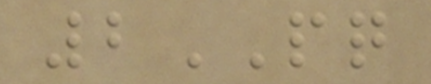2PQ
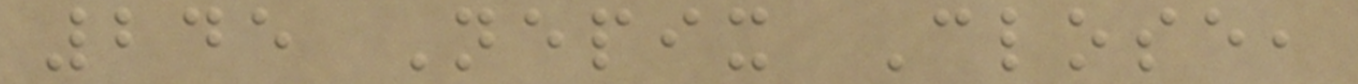245 Nepix Close,
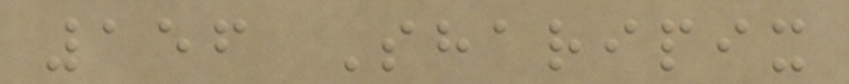156 Sharipix
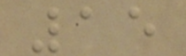15
